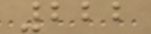222
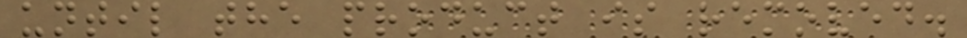until the product is removed.
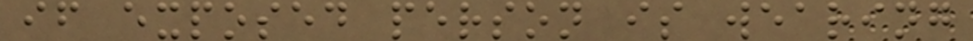if exposed person is wearing
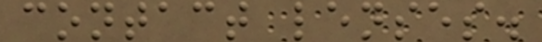contact lenses.
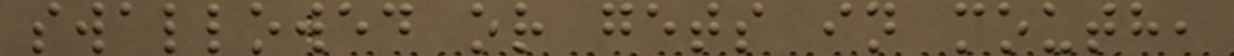swallowed or gets in mouth,
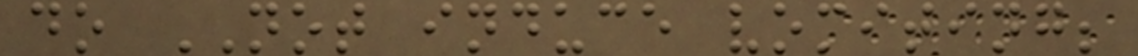do NOT induce vomiting;
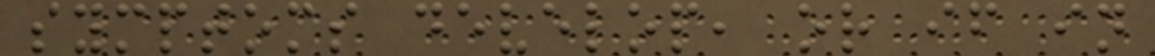symptoms develop, or if in
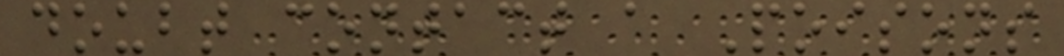doubt contact a Poisons
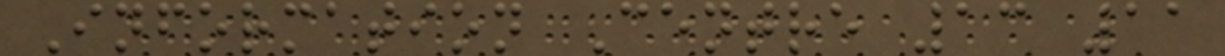Information Centre 13 11
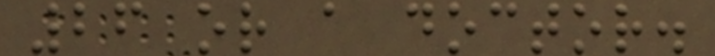26 or a doctor.
